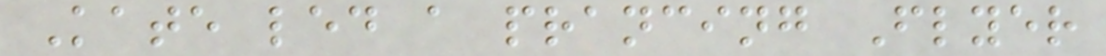Kate led a prancing Flyer
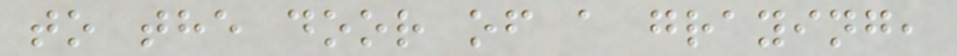to the door of a graying,
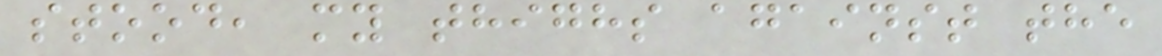stood, my thighs against the
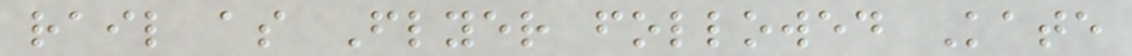rail as Flyer followed Kate
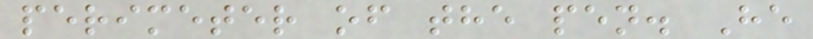perimeter of the pen. He
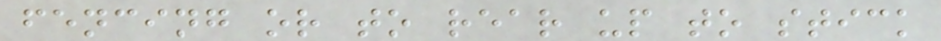fencing or to rear up to stick
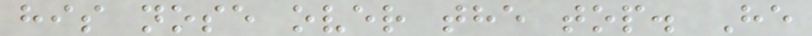his nose over the top. He
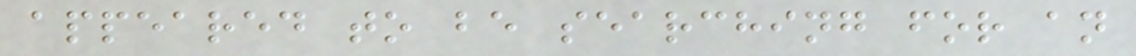appeared to be searching for an
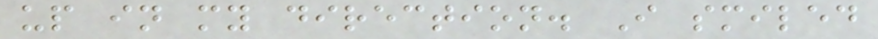up in my direction. I smiled
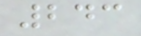243
